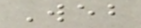Web
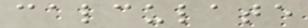calculate
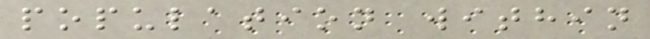population within
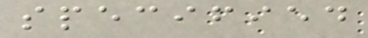specified
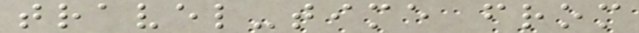travel-time from
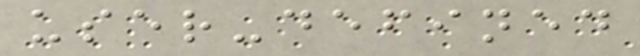user-defined
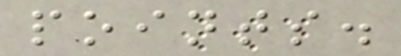points.
